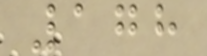178
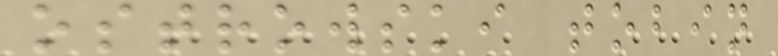ostrowski tobin
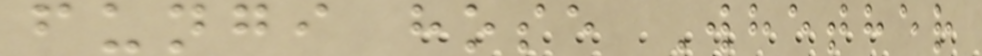fungi hose Whether
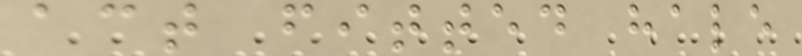act fitted hale
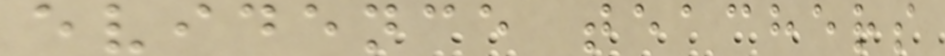evidence teachers
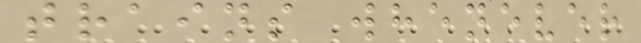trains whenever
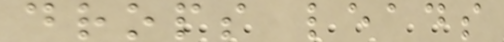drops leads
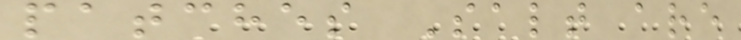patches Salt are
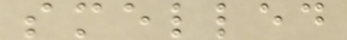smelled
